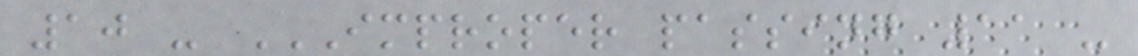10 - IMPROPER PASSING 11 -
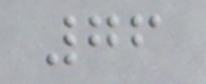76
